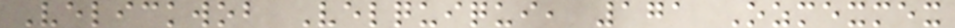Velickwob Velquiqui, 171 Ozmexmex
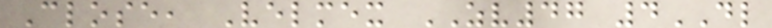Close, Velmex ZV47 4DL
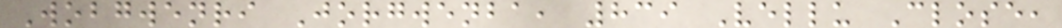Wobgwenri Jorgwenba, 839 Vellu Close,
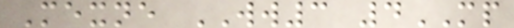Mexne WW3 4MP
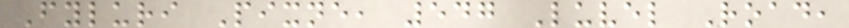Fyluri Pixne, 547 Luvel Road,
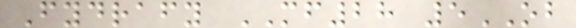Fydrafy MF28 5OB
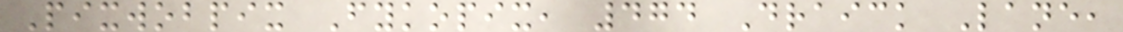Pixwobpix Fykopix, 474 Draick Lane,
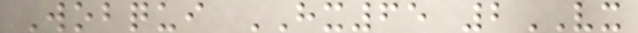Wobqui HX65 2VX
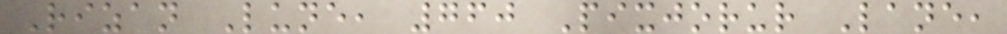Rizan Lune, 760 Pixjorur Lane,
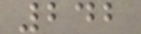242
